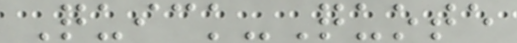Quick-Quote
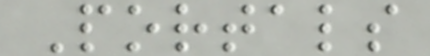Portals
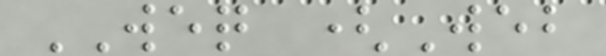WEQ (Web
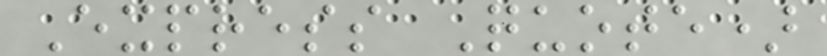Express Quote)
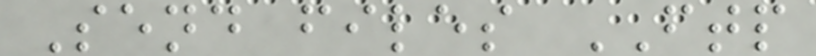Send files FTP
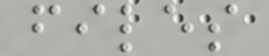files
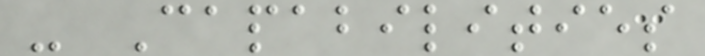- Capabilities
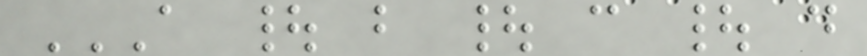A | B | C | D
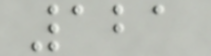121
